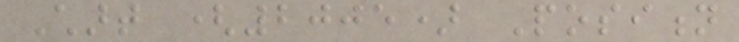Chart (2005) Position
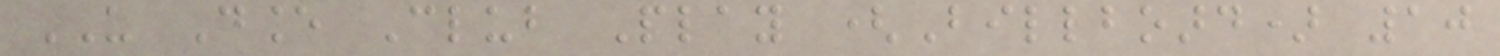US Dance Club Play (Billboard) 10
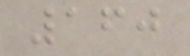160
